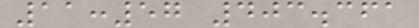11:57 403.361
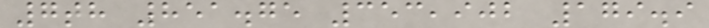7th 851.75 353,902 179.9
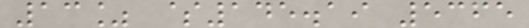13% $145.19 5365
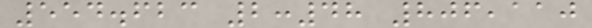554.623 2:48 806,110
